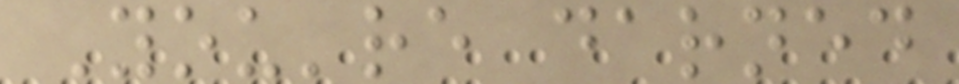You're darned
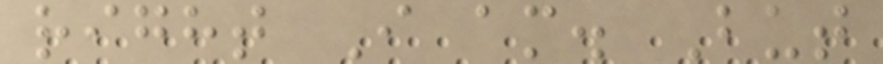right I am. But
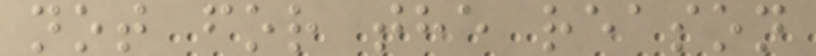not for the reason
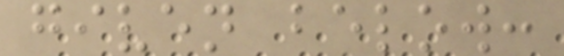given below:
